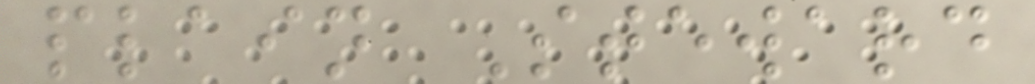plain Steward
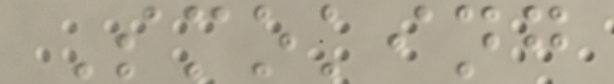Smoking
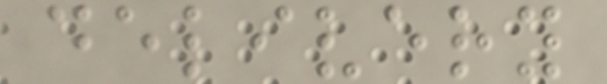delivery
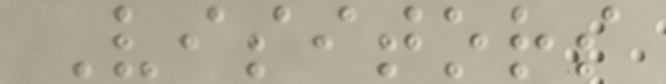Visitors
